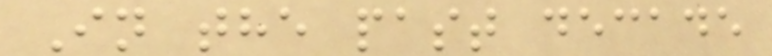In the past decade
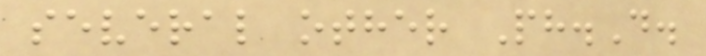several other Ph.D.
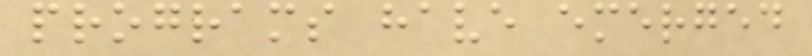programs have emerged
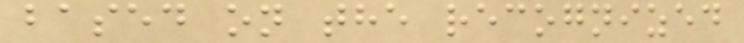based on the recognized
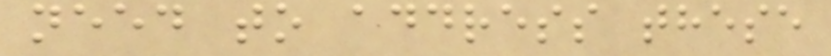need to address these
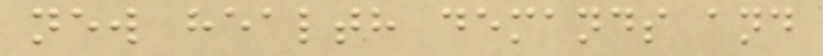new health demands and
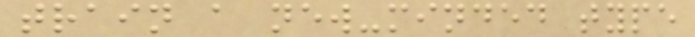train a new-minded type
